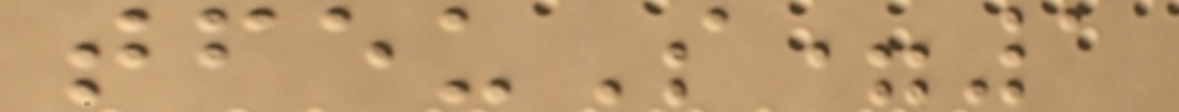tfeuS=1
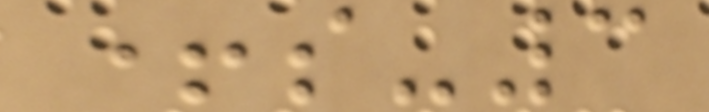+s-3
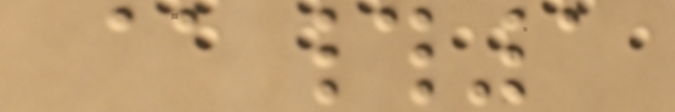@#1
